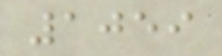1059
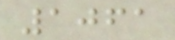1061
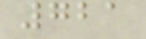721
